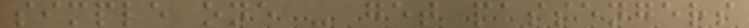simple one - get passengers
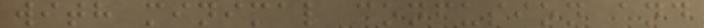with minimal confusion and
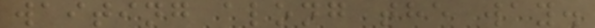waiting along the way.
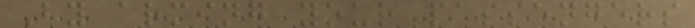By arming your passengers
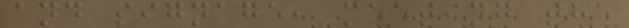and signage, meeting the
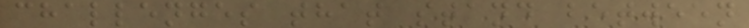challenges that stand between
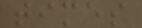times
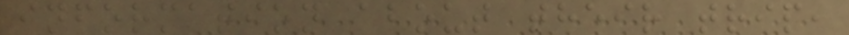information about their trip,
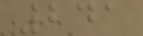241
